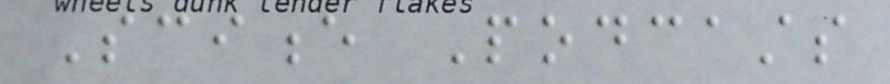Science Podcasts
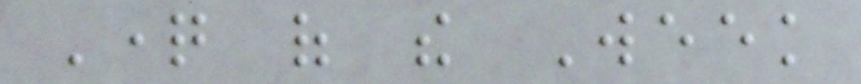Question of the Week
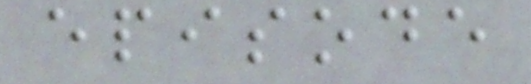episode
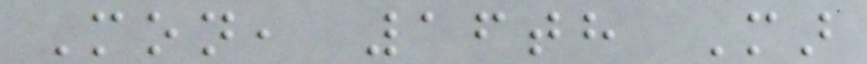Mon, 16th Mar
